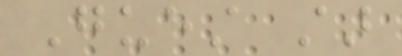Guest star
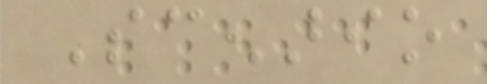Scenario
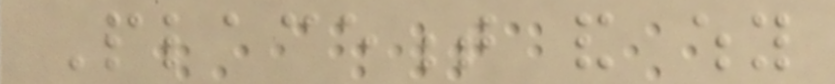Placement and why
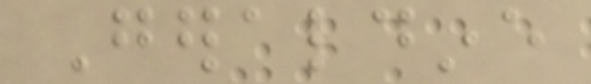Geraldine
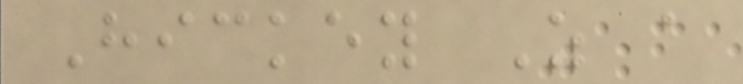Hickey As a
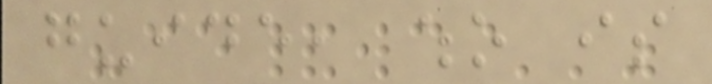guide, who is
